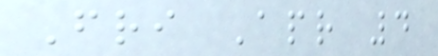Fri Apr 4
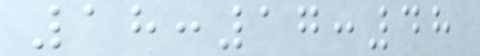18:17:48
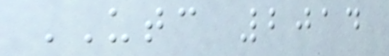UTC 2014
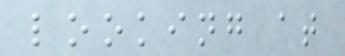looking at
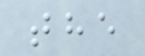the
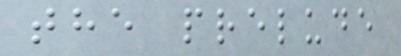the prelude
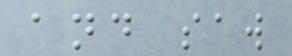and saw
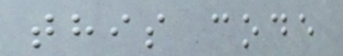this code
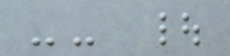-- |
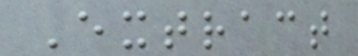Extract
